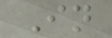In
